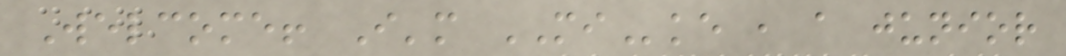Welcome! I'm MIke , a junior
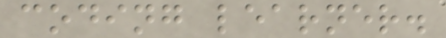coding learner.
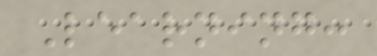Learning:
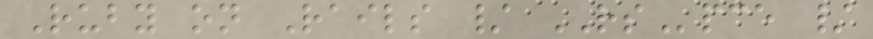Ruby on Rails / RSpce /
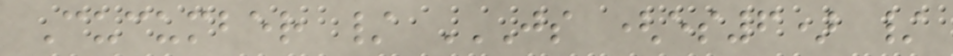Cucumber / JS (ES6) /
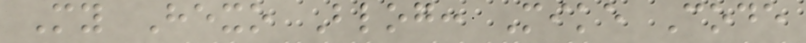My Hexo Blog: Mike Code
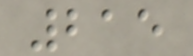215
